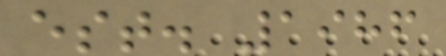est. 1986
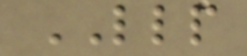LLP
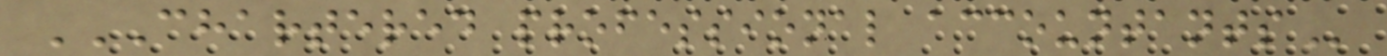CHARTERED PROFESSIONAL ACCOUNTANTS
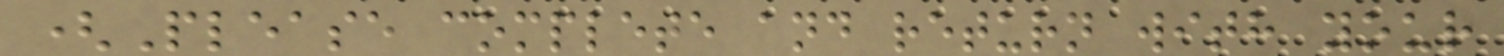(Please complete and return with your
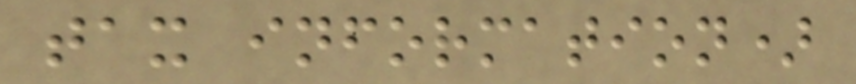tax information)
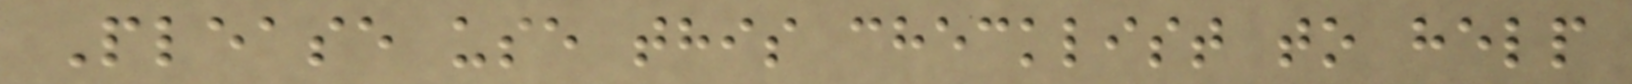Please use this checklist to help
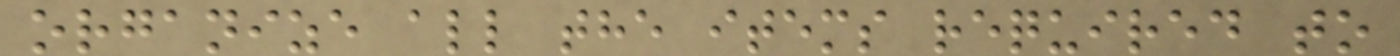organize all the items required to
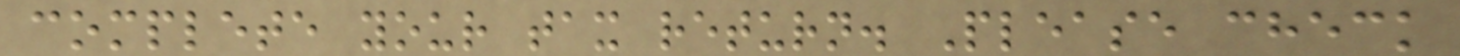complete your tax return. Please check
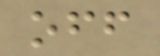off
